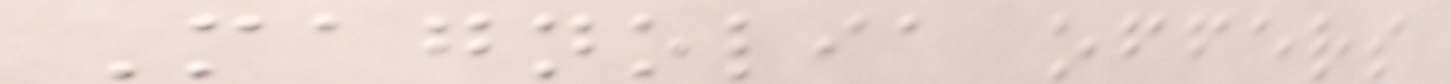Magnolia offers
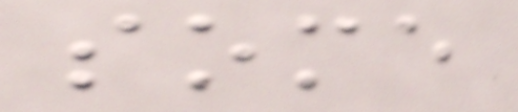some
